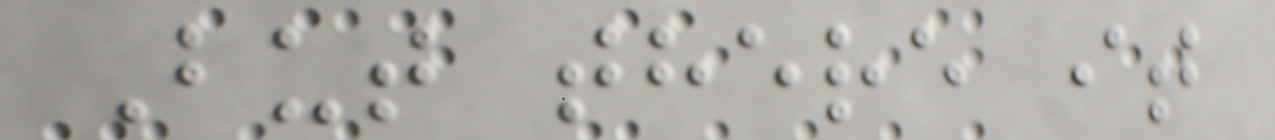But there it
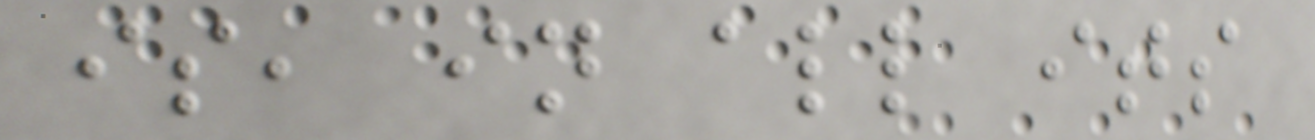is, in all its
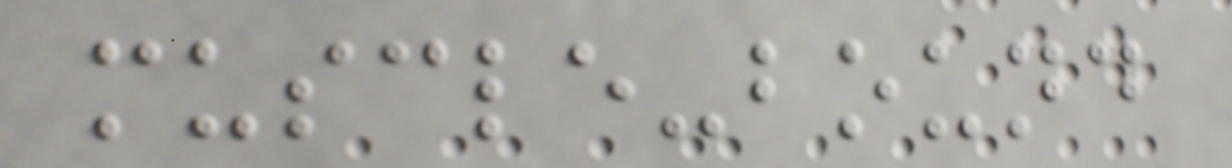muscle-bound
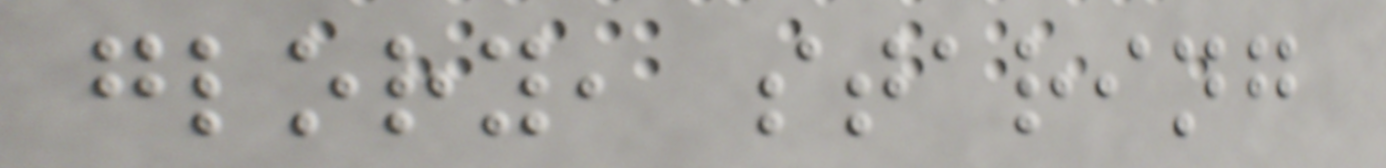glory, staring
